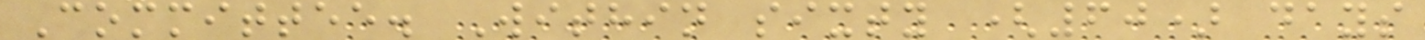Committee. Within sixty (60) days
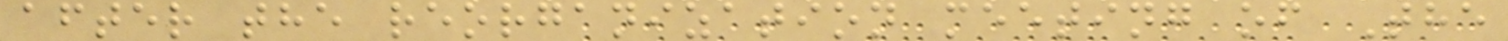after the reorganization meeting of The
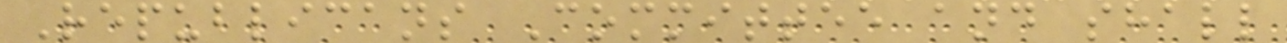Republicans Committee and shall
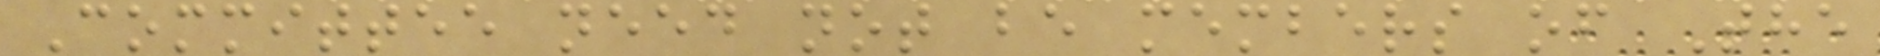Committee need not be members of The
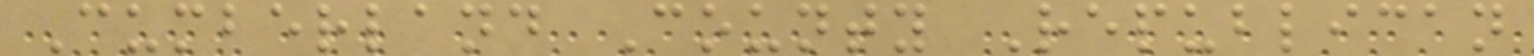Cumberland County Republican
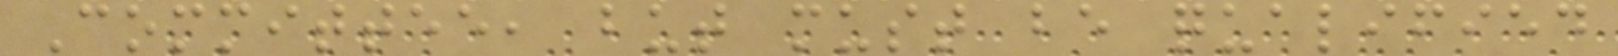Committee, but must be qualified
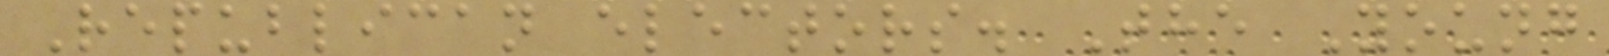Republican electors. The Young
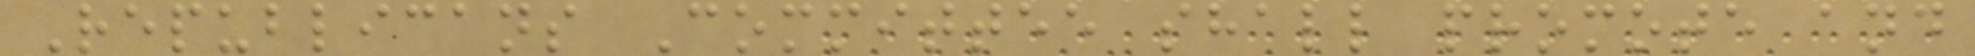Republicans Committee shall promote and
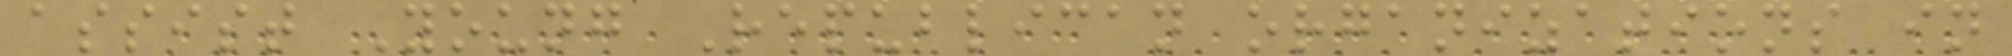assist Young Republican organizations in
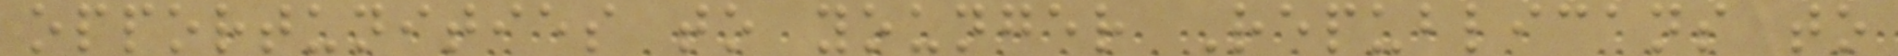opportunities to younger Republicans to
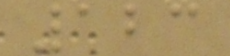123
